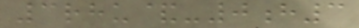3rhu&-0h3
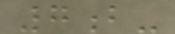7b-
